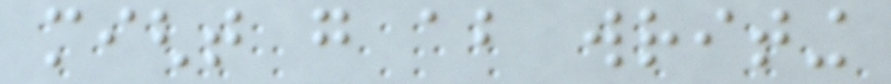might go about writing
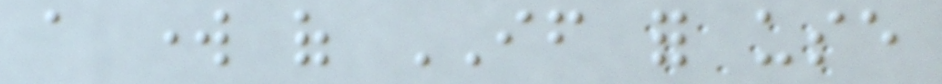a work of IF for use
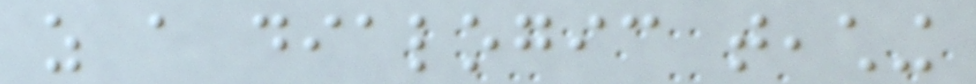as a dialogic teaching
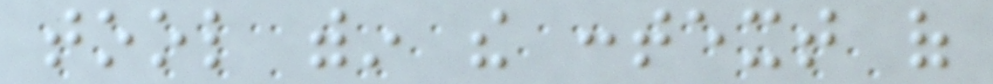tool within the context of
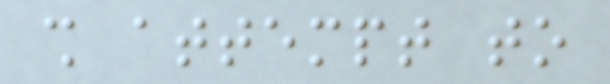shall attempt to
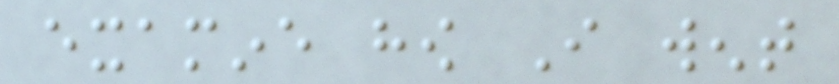examine how I went
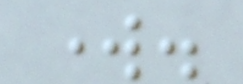work.
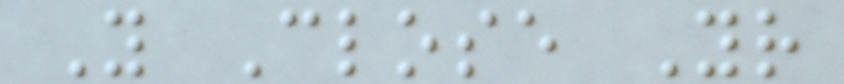You Close Your
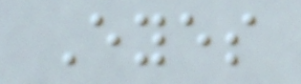Eyes
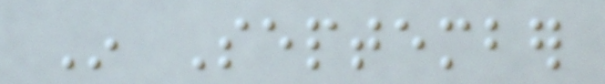In September
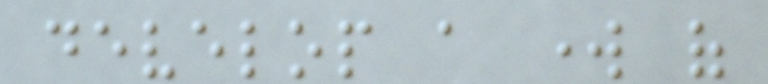develop a work of
